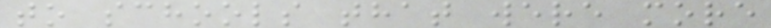to schools that were more
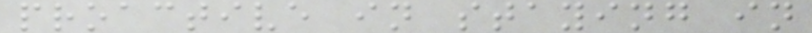proactive in staying in
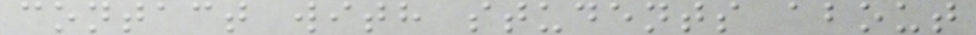contact with students about
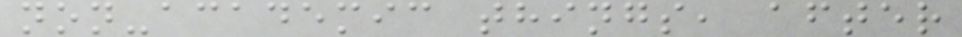non-academic things, after
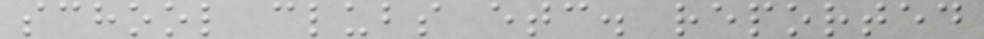school clubs etc. reported
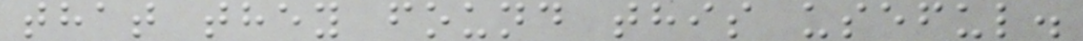that they found this useful.
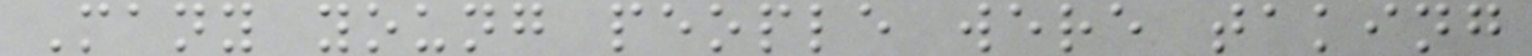Many young people were taking
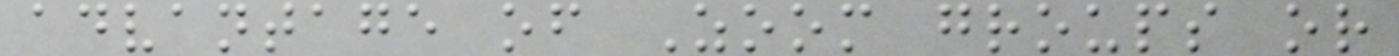advantage of Zoom groups or
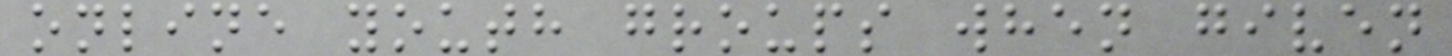online youth groups when given
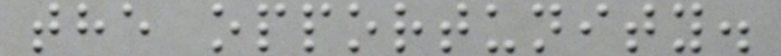the opportunity.
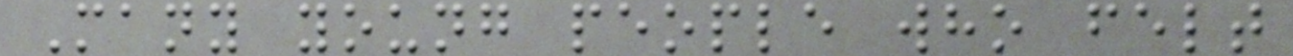Many young people who felt
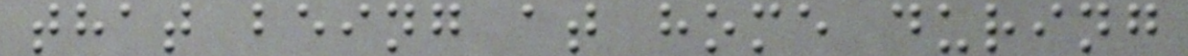that being at home during
